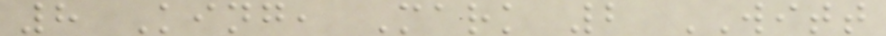8 King, Mark 2 WITT
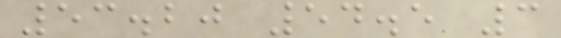53.20 54.5 3
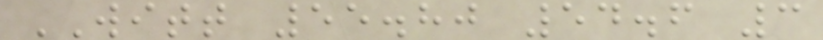WITT 55.80 54.6 3
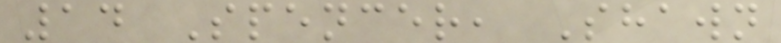14 Spencer, Shawn
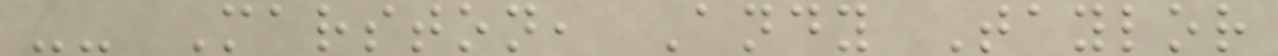-- Marston, Andy Taylor
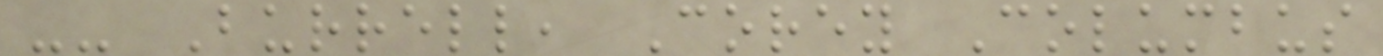-- Burrell, Corey Columbus
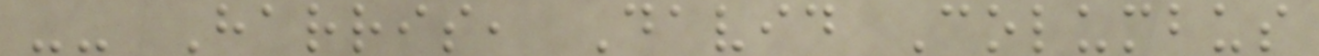-- Harris, David Columbus
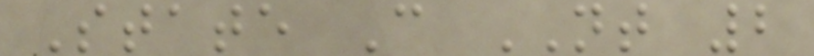State C NT 2
